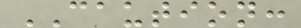CAUTION:
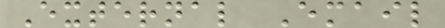External Email
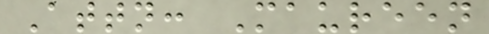Attn: Maureen
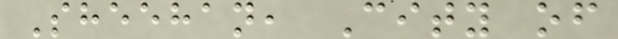Sheehan, City of
